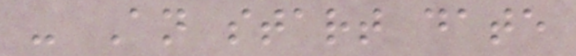- An start date
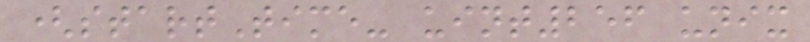(startTime- uint256 unix
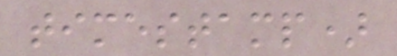timestamp)
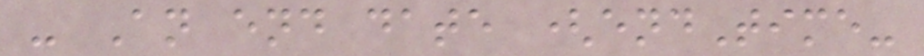- An end date (endTime-
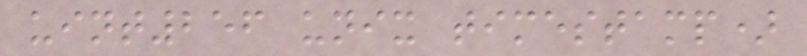uint256 unix timestamp)
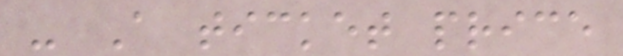- A ticket price
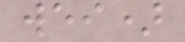wei)
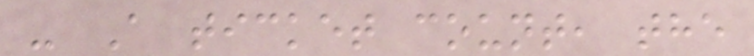- A ticket count, the
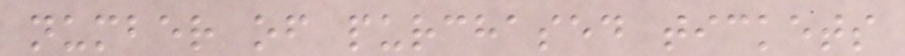number of purchased tickets
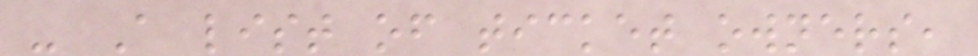- A list of ticket owners,
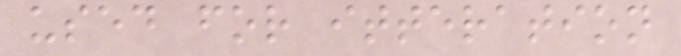used for itteration
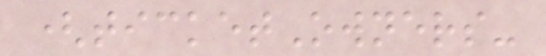(ticketOwners-
